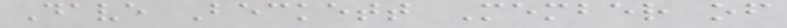Dave Beckett Member of
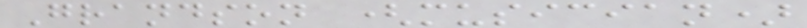Grandson (musician)
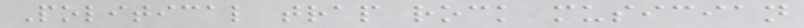Political trap rock musician
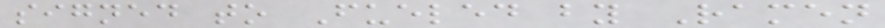signed to Fueled by Ramen
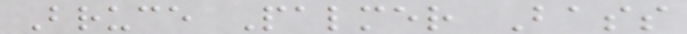Bruce Palmer Bass
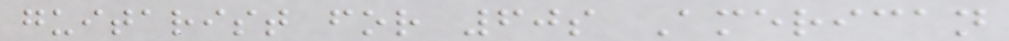guitarist for 60s American
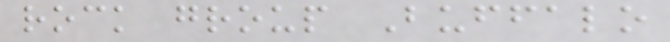rock group Buffalo
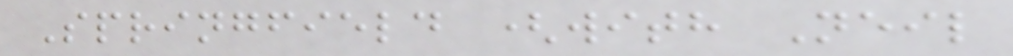Springfield (with Neil
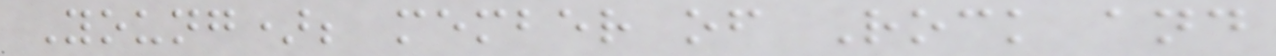Young); member of Rock and
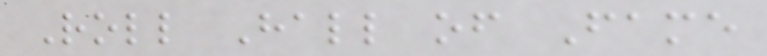Roll Hall of Fame
